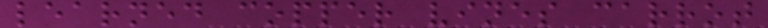learned copper vines carrot
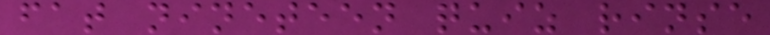fat nineteen quiz rinse
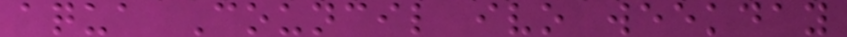aqua Council ivo weekday
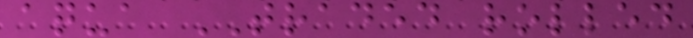aqua TRADED rolled
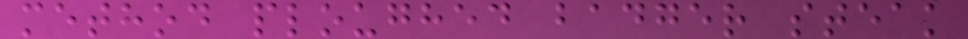method ploughed badger steak
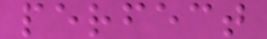perfect
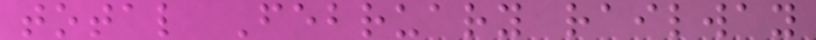total February railway
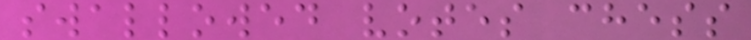swallowed votes chess
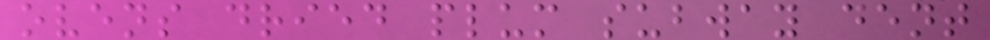ovens dried plum subway dent
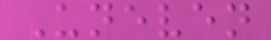Uneven
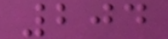204
